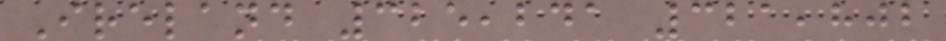Ireland 325,241 321,802
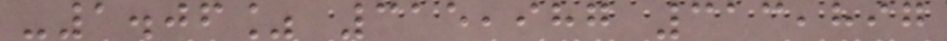-1.06% 315,987 313,897
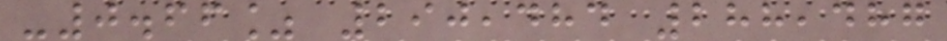-0.66% 290,484 288,487
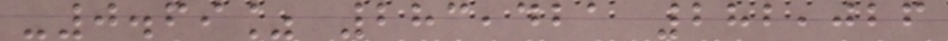-0.69% 283,421 282,026
